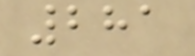281
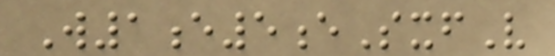W1e5eSxfV
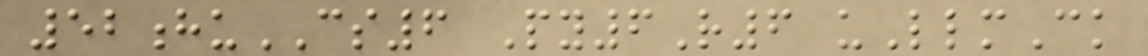52huCS6 Py6R6 uLlmCk
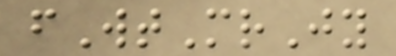fWtMrJy
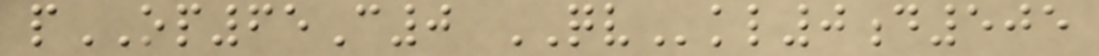pOP65C0 QVkl0d505
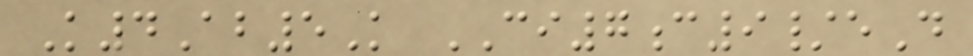K4Ab5K CI7c9/eD
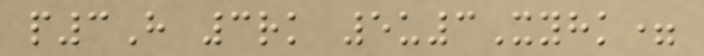p3H 3rk 5u3Xyhk=
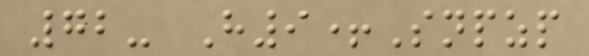72- H9+Snpzp
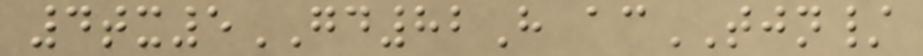4tx5GD82H acTJN/
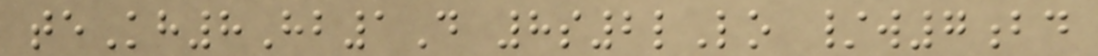teKh8Hb1D 8s2lLo /w7bd
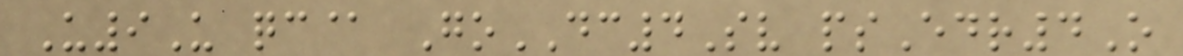U9U qc@ GoDC4Sv psEdr4O
